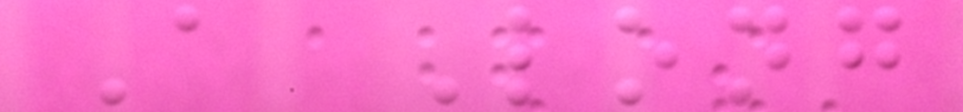A Long
